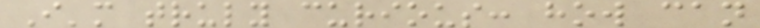I'm truly curious: how can
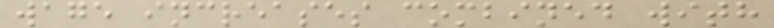wage increases combined with
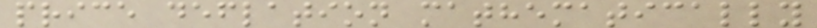price deflation mathematically
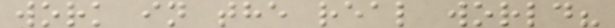work in the real world?
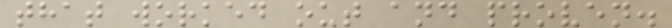that worked out and proven.
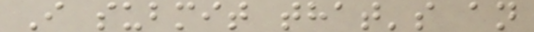I submit that's an
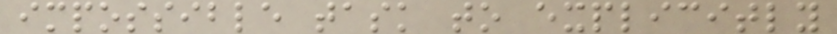impossible task to explicitly
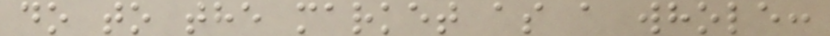do to the market as a whole:
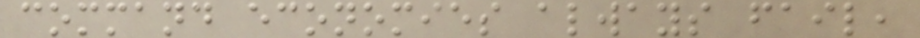command economies always fail,
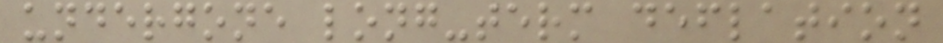undergone long-term deflation
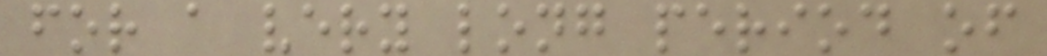for a very long period of
